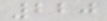220
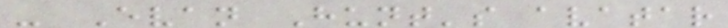- Evan Hunt's avatar
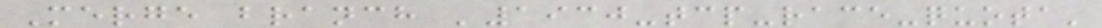Merge branch '1930-tcp-race-quota'
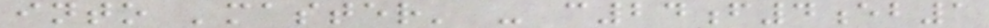into 'master' - c24f4eb1
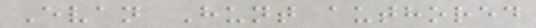Evan Hunt authored
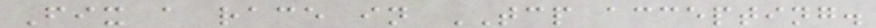Fix a race in TCP accepting.
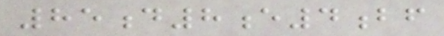85d8e4bf
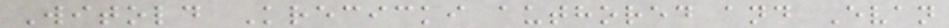Witold Krecicki authored and Evan
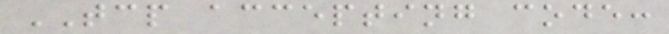TCP accepting code:
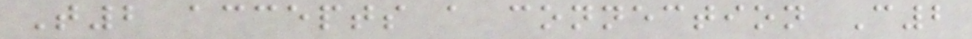T2 accepts a connection C2
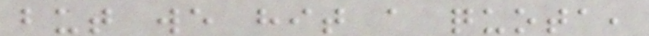but we hit a quota,
